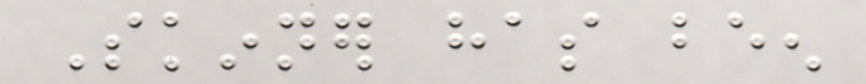Skinner has been
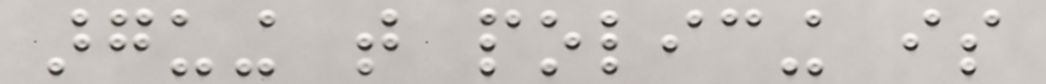arguing that policing is
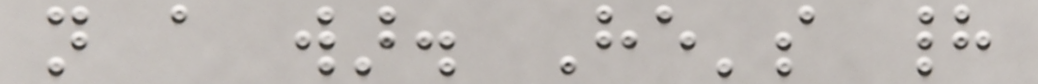not a war. He's had
